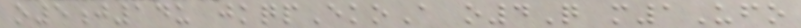o5j14u jkqpEkoA o4Q m1Ufo
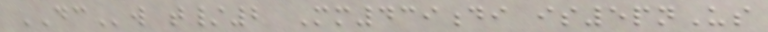DCw t/2 Mm439di is5pnUs
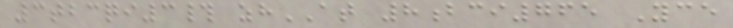3tbcqi3# zhAT 8bci765 Yce
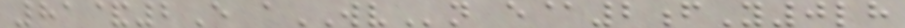81&2E aWVn e@2fY0lh
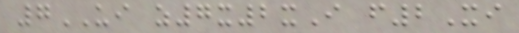7UI z7x2xI f2Xi
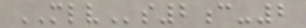MLVs2c-2
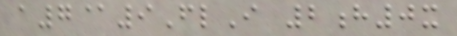a7@9FlI 2h0x
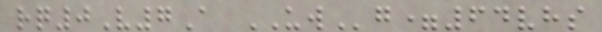rq0V7A UWg=64vhs
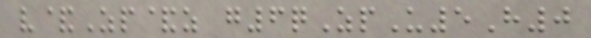v&Zp&z g6qZpU5H0
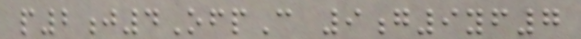p2j4OfpC 9g9yf7
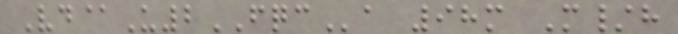Vd@U2FQCa 98m M/h
